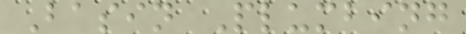Basin Plumbing
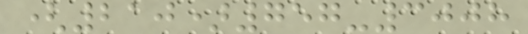(210)757-3008
